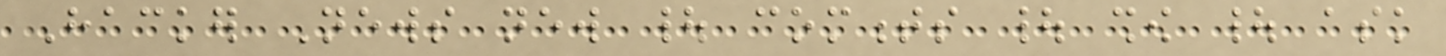Hacker News new | comments | show | ask
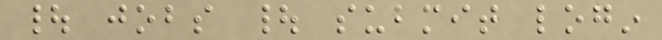| jobs | submit login
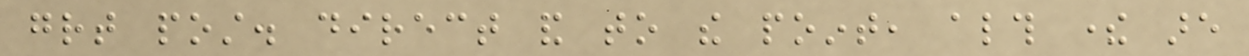great post. direct and to the point, although there are
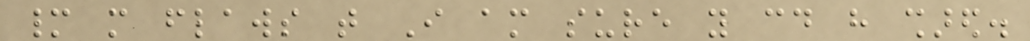many more flaws that I am sure you could have shared.
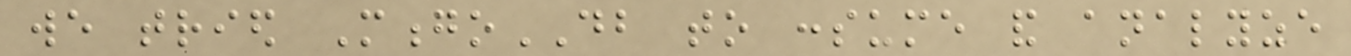we tried MongoDB to consume and analyze
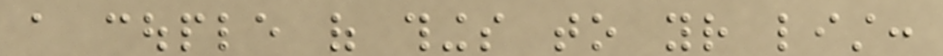a couple of things to your list:
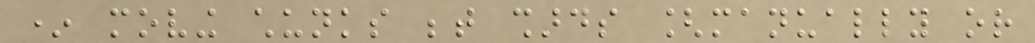* moving chunks between shards [manually or
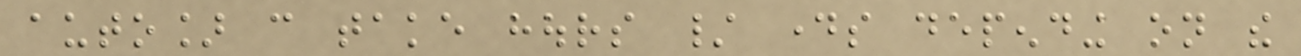auto] can take hours / days depending on the
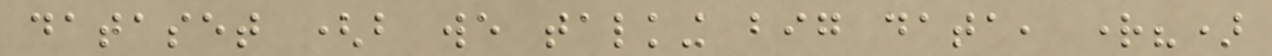dataset (but we talking big data, right?)
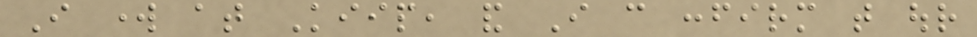I work at Kiip, and I can confirm that our
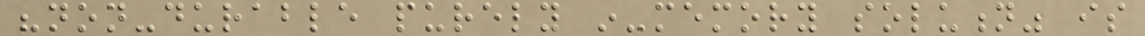"non-durable purely in-memory solution" is
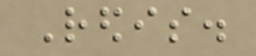Redis.
